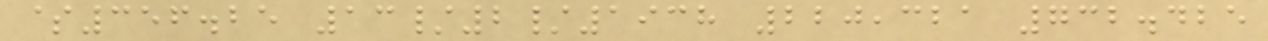$356.25 13/2/1938 220,321 732.425
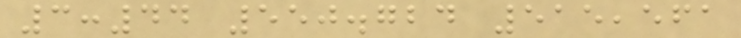3:44 550.724 515,561
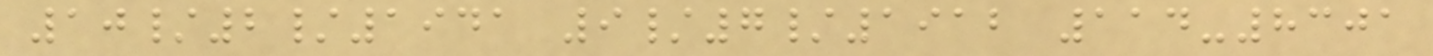10/2/1941 9/7/1912 114-8301
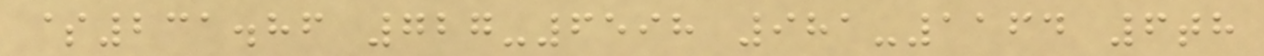$231.86 727-6598 981-1164 6th
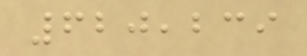620,239
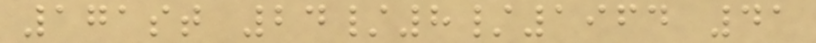171st 24/8/1964 41
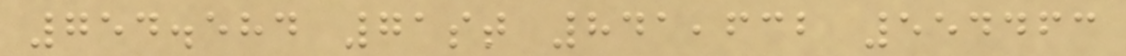754.584 71st 841,632 554463
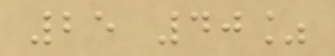25 40%
